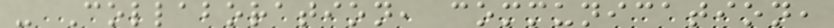- Collaboration, communication,
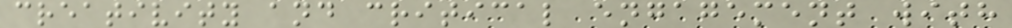creativity and critical engagement with
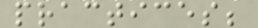practices;
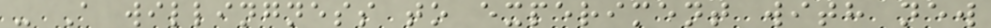- A willingness to experiment with new
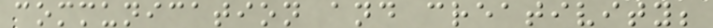communication and creativity;
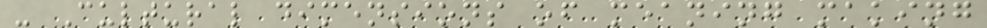- Cultural dimensions of meaning making
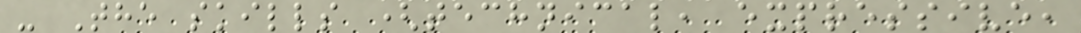- The skills (technical, expressive,
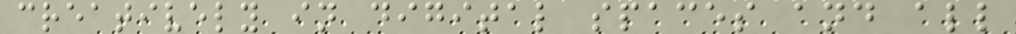creatively in digital spaces and all
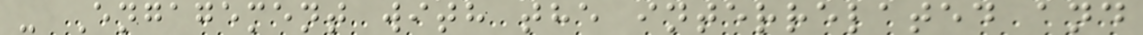- Engagement with the interrelated and
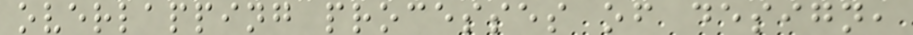overlapping processes of design,
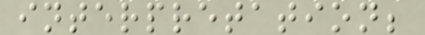interpretation;
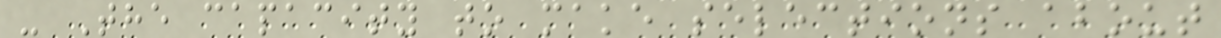- The capacity to make selections about
